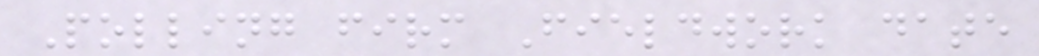Polling firm Fieldwork date
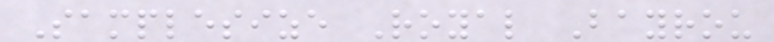Samplesize Royal Bayrou
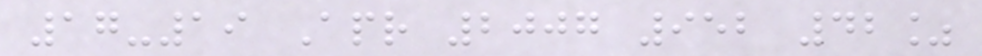17-19 Apr 2007 952 42%
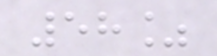58%
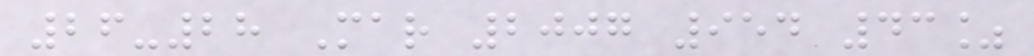26-28 Mar 2007 954 43%
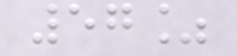57%
